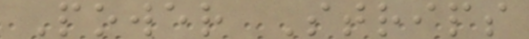Power Strips
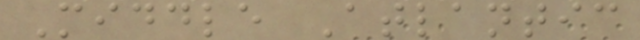Middle Atlantic
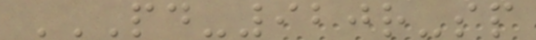PD-920R-SP
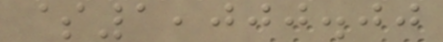$1,000.00
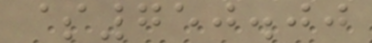$750.00
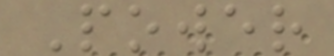Power
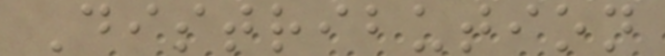Distribution
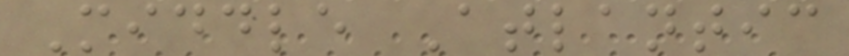Middle Atlantic
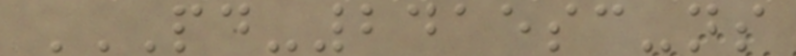PD-2415SC-NS
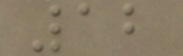12
